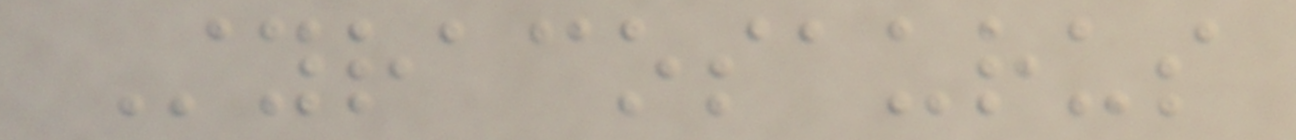Styracosaurus
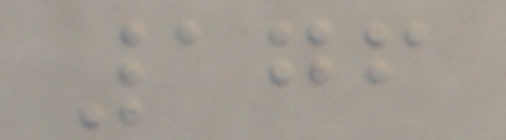176
